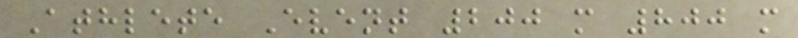Athlete Event 200 m 800 m
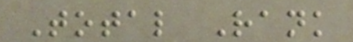Total Rank
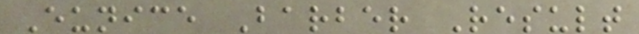Eunice Barber Result
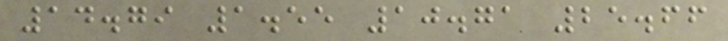14.79 1.55 10.71 25.66
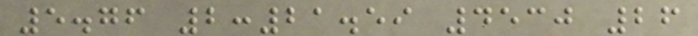5.76 2:21.59 4530 26
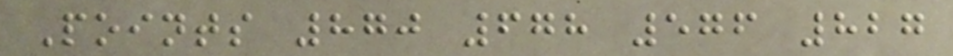Points 870 678 576 827
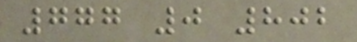777 0 802
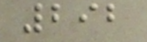292
